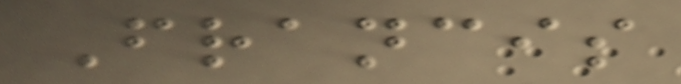Francis
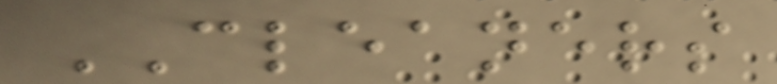CLEANERS
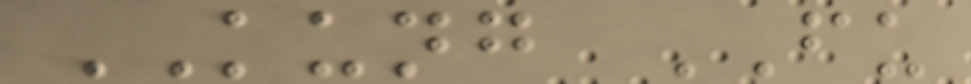KUNG FU
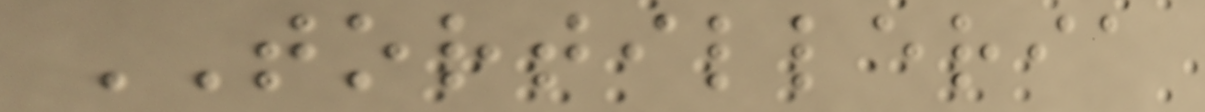TORTILLERIA
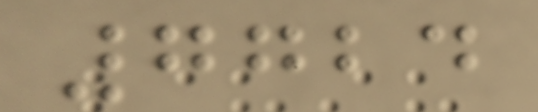7724
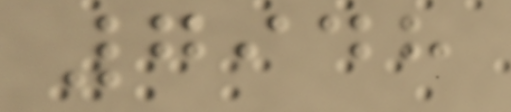7948
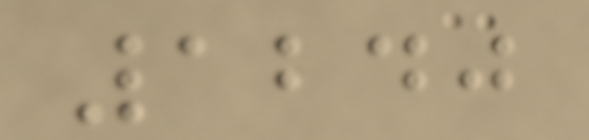1240
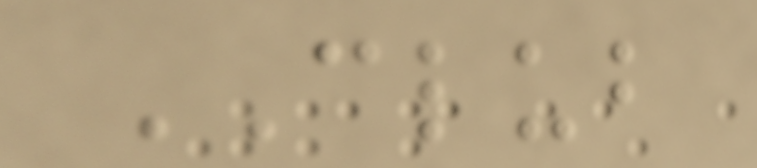CLUB
